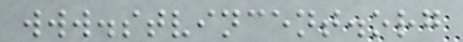www.stvincent.org
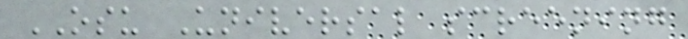OSU Universal screening
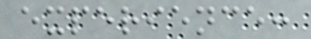experience:
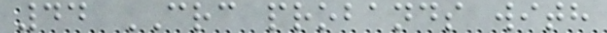44 CRC probands with
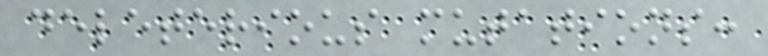deleterious mutations:
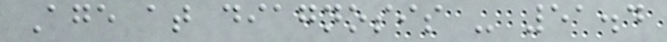Age at diagnosis - 51.4
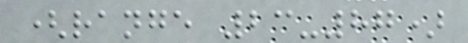(range 23-87)
